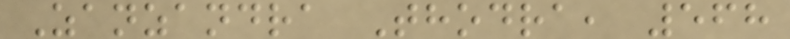Zanzandra Thodra, 568
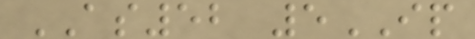AS52 5IP
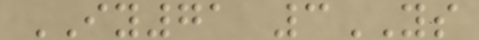IY71 3YS
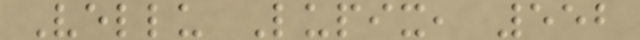Vellu Lupix, 552
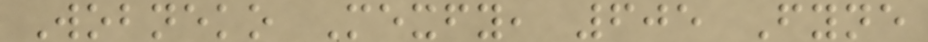Wobneko Mexfy, 605 Fyne
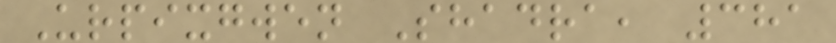Urpixgwen Shadra, 381
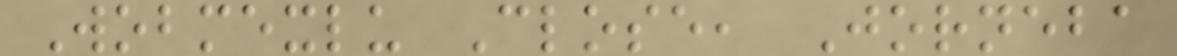Wobmexlu Close, Jorneba
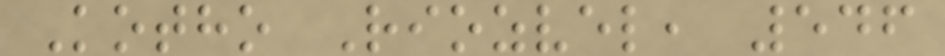Kotho Riozvel, 546
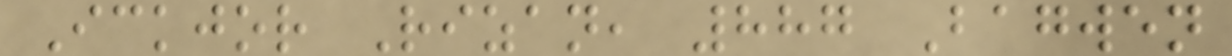Ickjor Rizan, 887 Bagwen
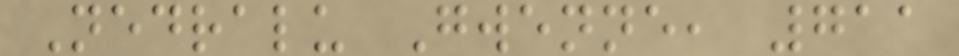Nedralu Gwenne, 711
